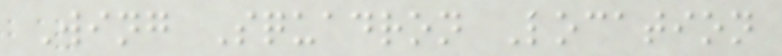Wing Squadron Location
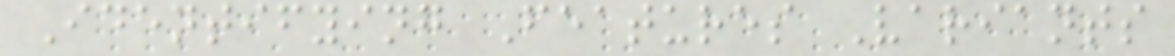Identifying Features Variants
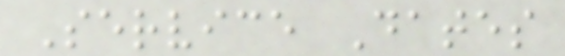Service Dates
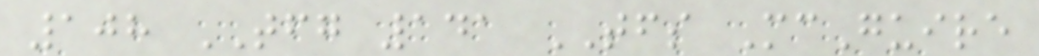108 TFG 141 TFS McGuire
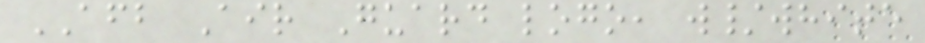AFB Air Guard logo, w/white
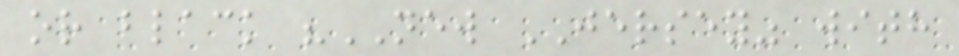or black "NEW JERSEY" with
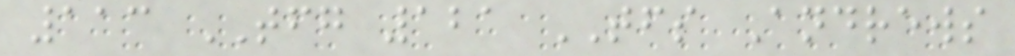113 TFG 121 TFS Andrews
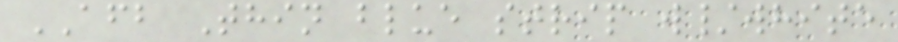AFB Thin blue strip w/white
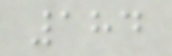184
